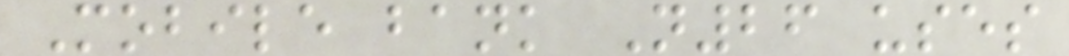Mobile bank N26 uses
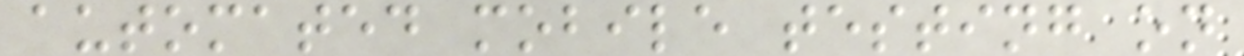automated mobile testing on
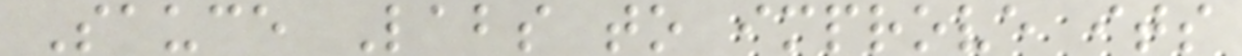Sauce Labs to improve its
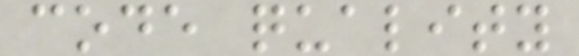code quality
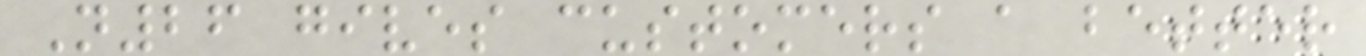N26 gives customers a better
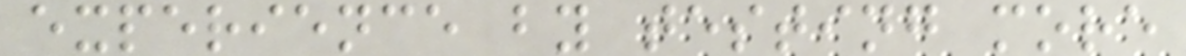experience by testing more
